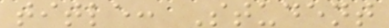title: Student
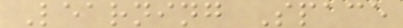Learning Space
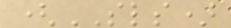(SLS)
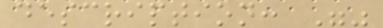description: ""
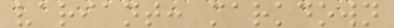variant: markdown
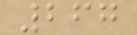267
